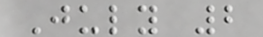July 2
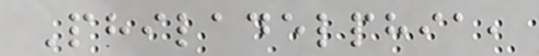Philadelphia,
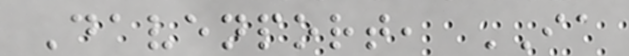Davenport, IA
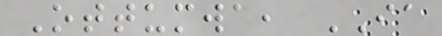Ottumwa, IA
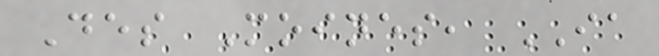Des Moines, IA
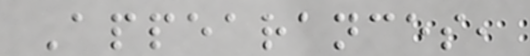Appearances,
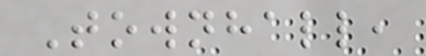Townhall,
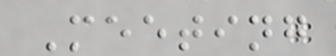Meeting
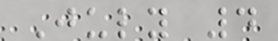July 4
